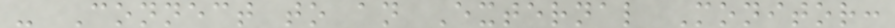- Connect to an External Monitor:
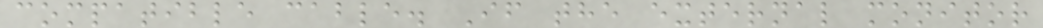compatible cable. If the external monitor
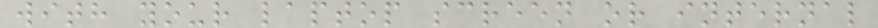with your laptop screen or internal
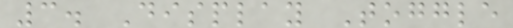3. Display Toggle
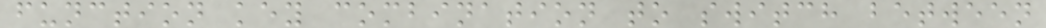function key combination to switch between
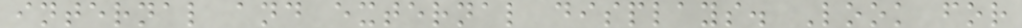internal and external displays. Look for
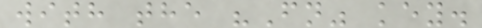with the "Fn" key.
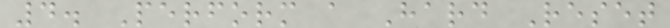4. Perform a Hard Reset
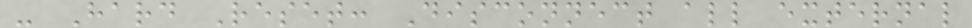- Hard Reset: Disconnect all external
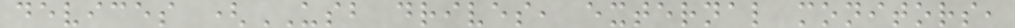devices (USB drives, external monitors,
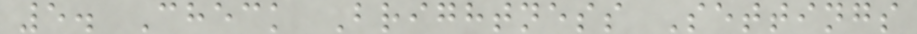5. Check Brightness Settings
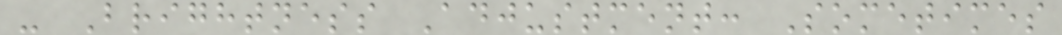- Brightness Adjustment: Sometimes
